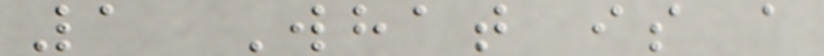1 What is a
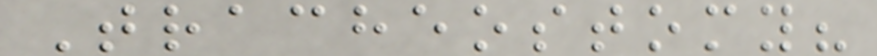Tracheostomy?
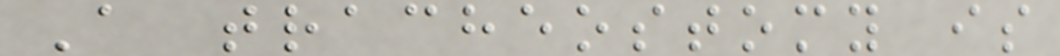A tracheostomy is
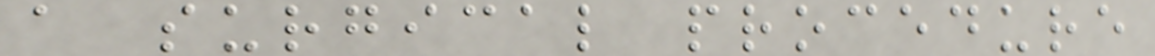a surgical procedure
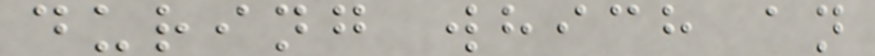during which an
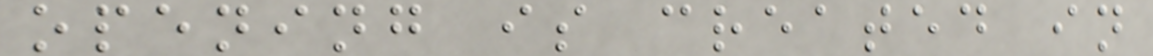opening is created in
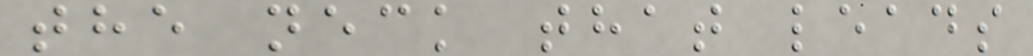the neck that leads
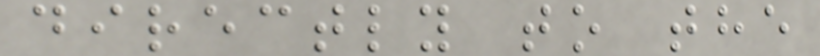directly to the
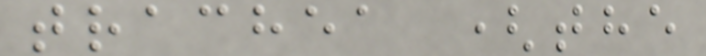trachea (the
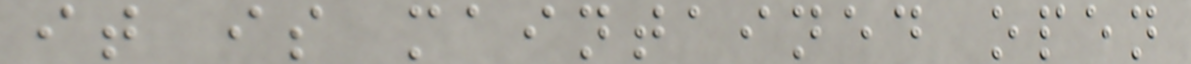it is maintained open
